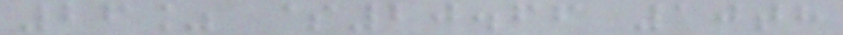26% $20.66 10th
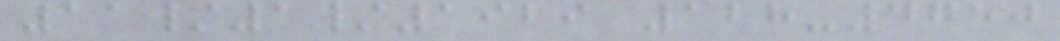11/1/1929 128-4750
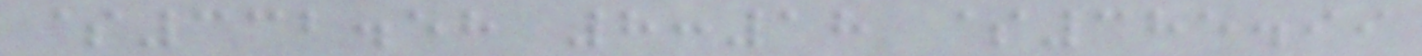$332.58 8:18 $385.99
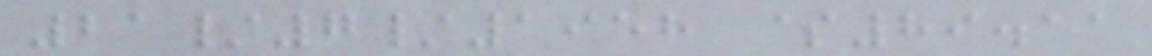21/7/1958 $89.11
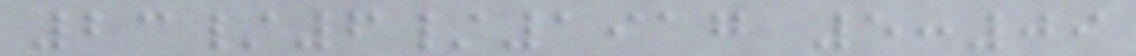23/6/1917 5:09
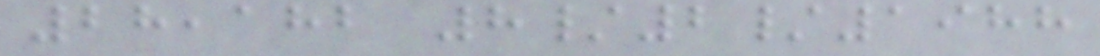28,182 8/2/1988
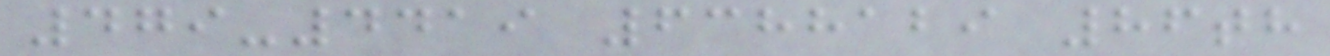479-4419 6388129 86th
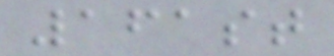161st
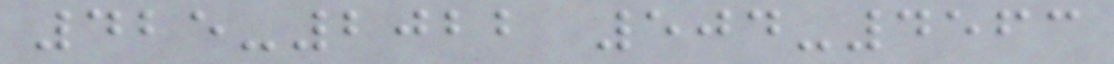425-2022 504-4563
